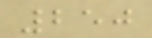250
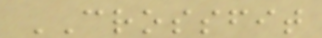CROSSFIT
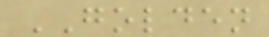GOLDEN
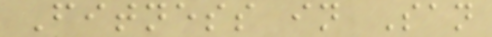Fitness in San
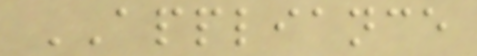APPLIANCE
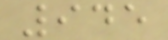945
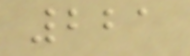221
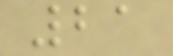21
